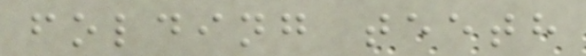folding teeth
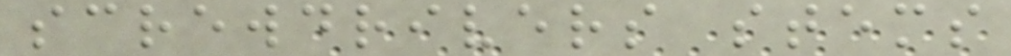screwdrivers stems
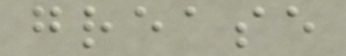grease
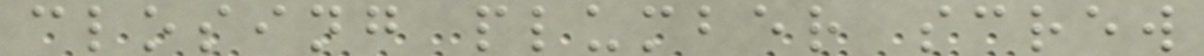closing plumber screw
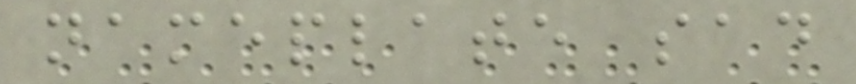nameplate sad
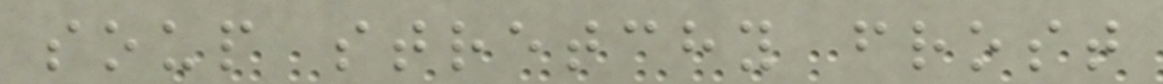soup stretchy frost
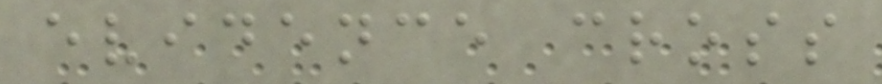evidence cross
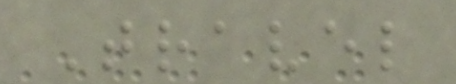Travel
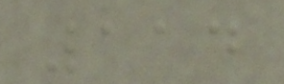114
